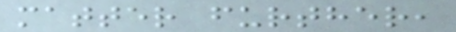matter further,
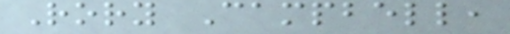Rory Campbell,
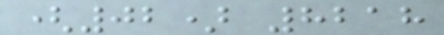(02) 8218
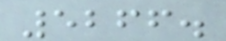5266.
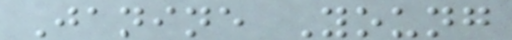Janine Young
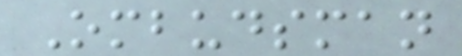Ombudsman
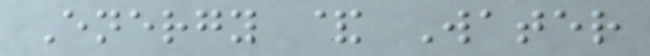Energy & Water
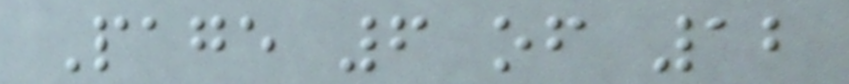Page 6 of 12
